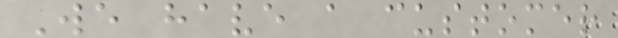We have a customer
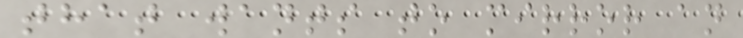that wants to mirror an
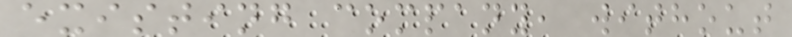existing company, without
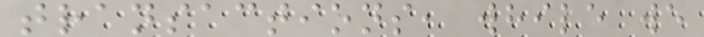transactions, while we
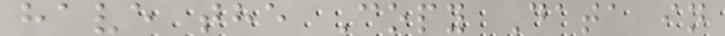have the Copy Data in
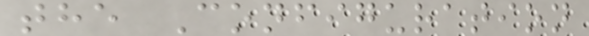the Configuration
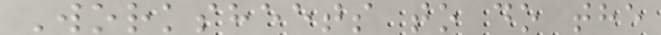Worksheets to do the
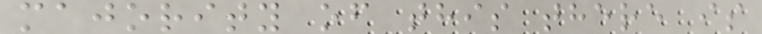majority of this there is
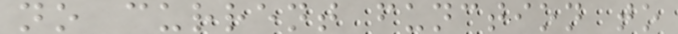no current function to
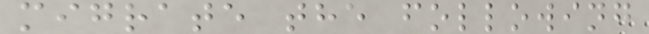migrate the following
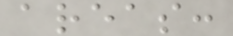areas:
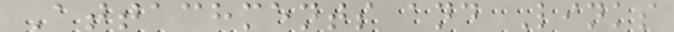Attachments and Links
